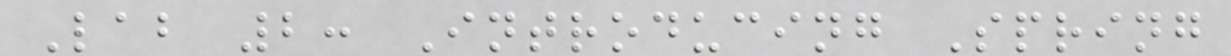Lab 2: Introducing Spring
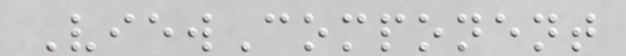ViewComponent
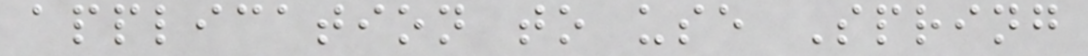application to use Spring
